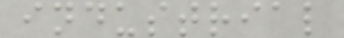industrial
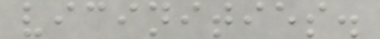vicinities.
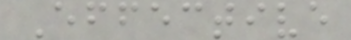Effective
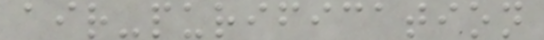air-purification
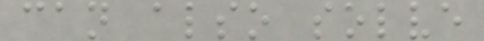can also solve
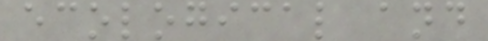ecological and
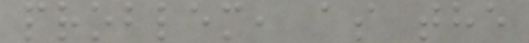problem, as the
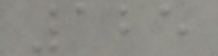125
